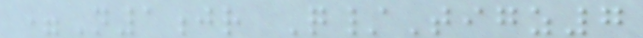=N1jr Q/Tigz7
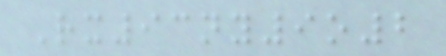Rx93ny9o2
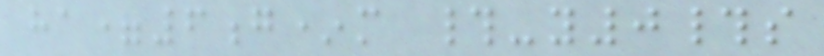ha=6g*m #-y0#s
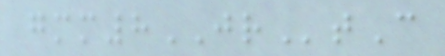gmm8JRtC
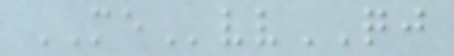MEvvQJ
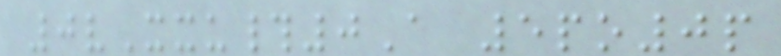0vXxu#0A 5po0p
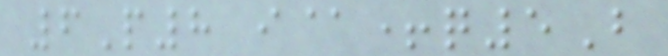6P8 i@+q5B
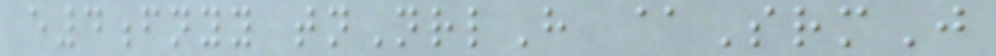e4fnyy tnNrlH @SrmJ
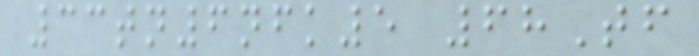33tn6nfk5 68Tf
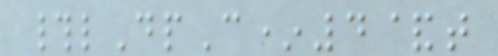#lDpC*4&t
